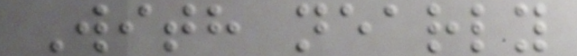With nearly
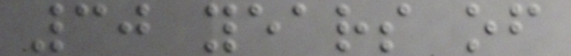30 years of
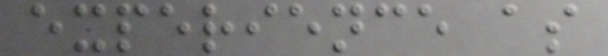experience as
